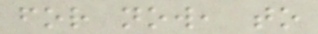for now, to
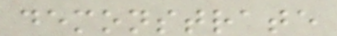demonstrate
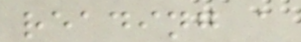reading a
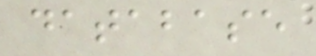database
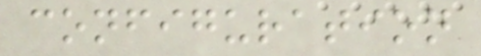configuration
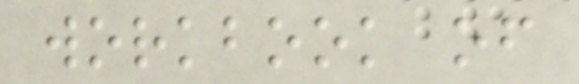workbook of
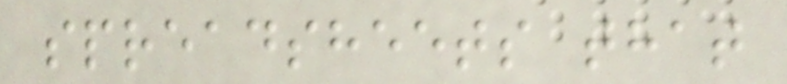spreadsheets that
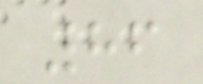86
